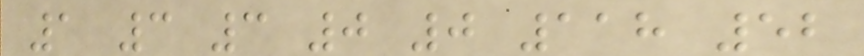1 3 3 0 0 118 52
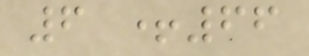6 +66
